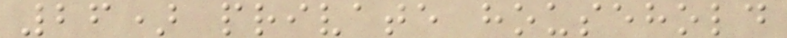26) private household
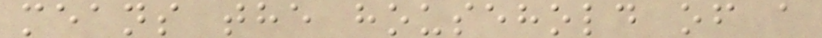means the household of a
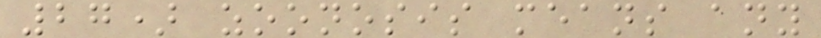27) zoonosis means any
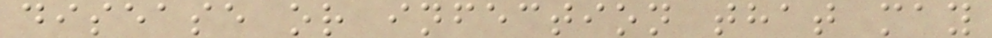disease or infection that may
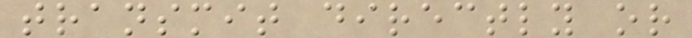transmit directly or
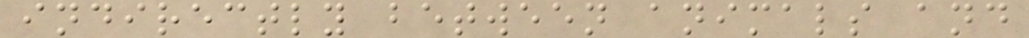indirectly between animals and
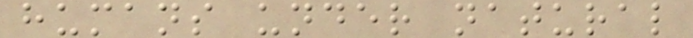humans under natural
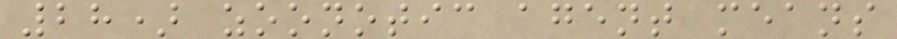28) zoonotic agent means
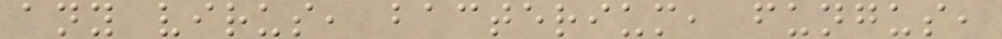any virus, bacterium, fungus,
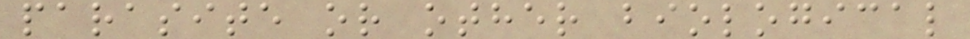parasite or other biological
